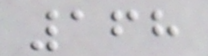168
